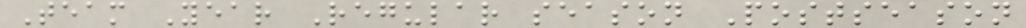Team Year Regular season Postseason
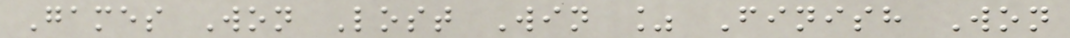Games Won Lost Win % Finish Won
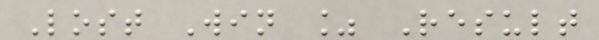Lost Win % Result
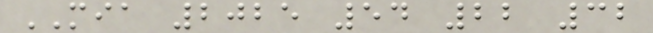MIA 2025 54 22 32
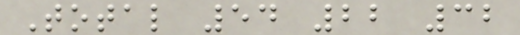Total 54 22 32
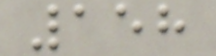158
